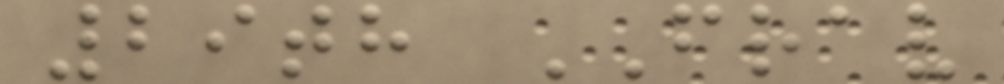29th FRAV
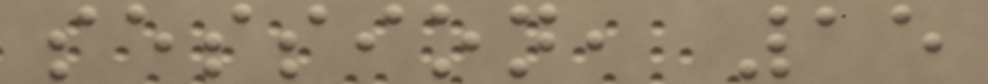session, 15
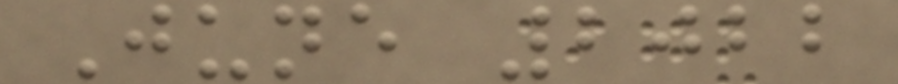June 2022
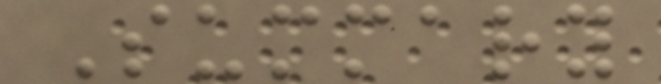Summary
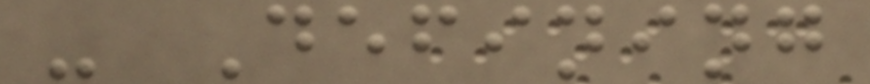- Defining
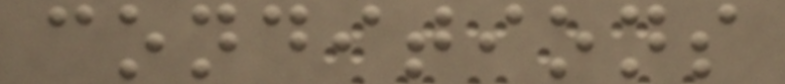conditions
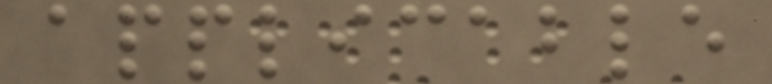applicable
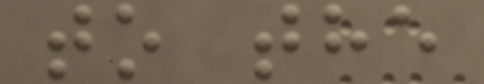to the
